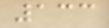133
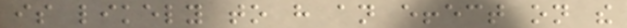is likely to have an effect on the
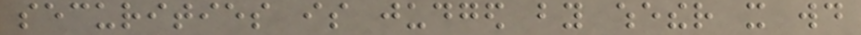securities is judged by whether it would
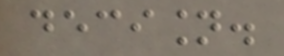decision.
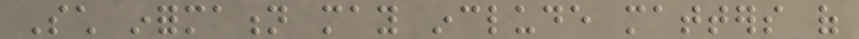Such information may include matters of
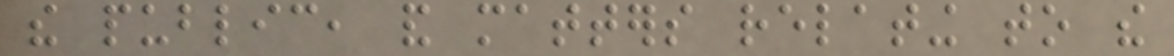the public, and matters relating to the
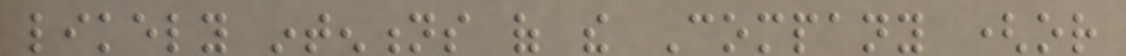likely intentions of the Company (or
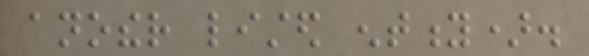another listed entity).
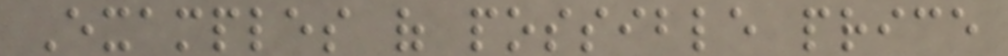Examples of possible price
